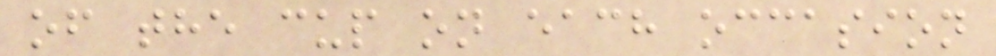of the cup on each occasion
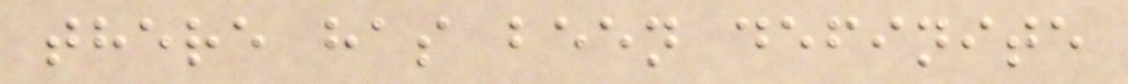there has been definite
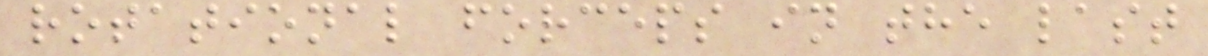rotational forceps in the last
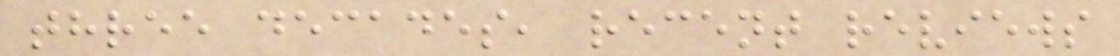three decades, recent reviews
